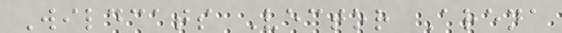Wildcats Vector Arena
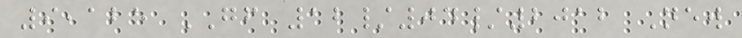9,125 GF 12/04/2012 New
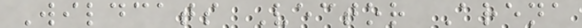Wildcats Vector Arena
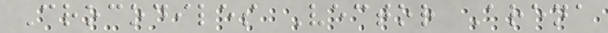Crocodiles Vector Arena
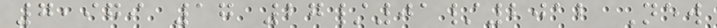7,979 17 27/01/2012 New
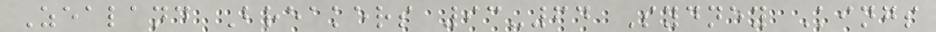Zealand Breakers 93-64 Sydney Kings
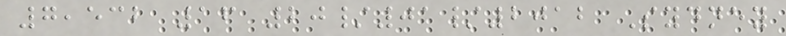7,532 16 20/01/2012 Sydney
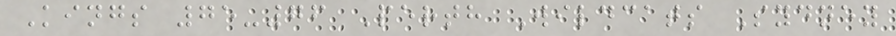Kings 75-76 Perth Wildcats Sydney
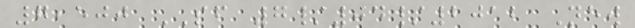7,500 SF 7/04/2012 New
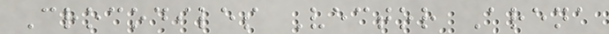Crocodiles Vector Arena
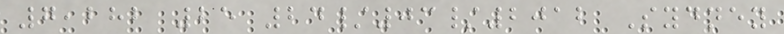7,282 25 24/03/2012 Sydney
